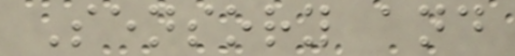Sensory and
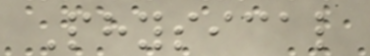Physical
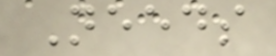Needs
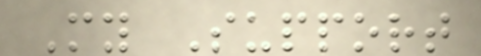My Support
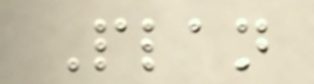Plan
